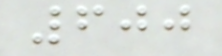600
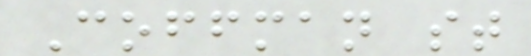Coffman st
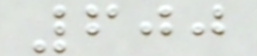600
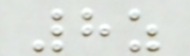8z
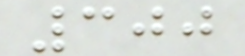300
